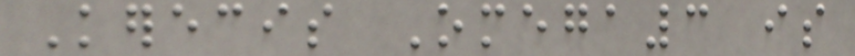Kerecis Omega3 is
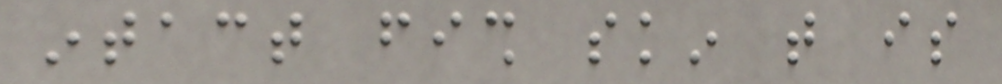intact fish skin that is
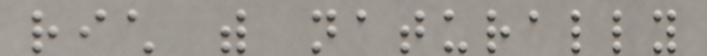rich with naturally
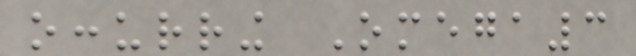occurring Omega3
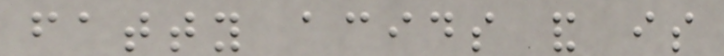fatty acids and is
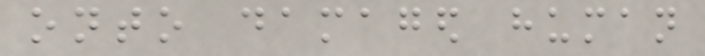onto damaged human
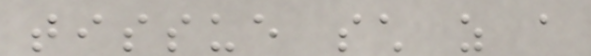tissue such as a
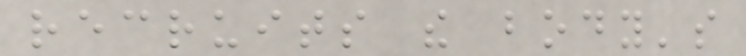recruits the body's
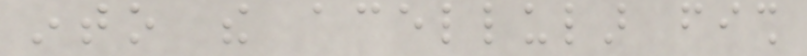into the acellular fish
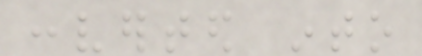converted into
